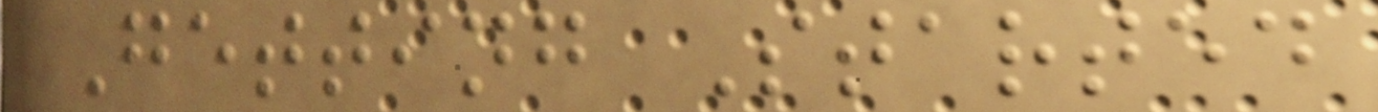Getting Started
